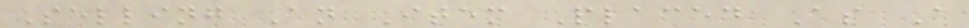Selling An Item Placed As A
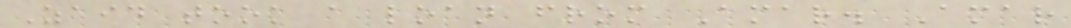Zaid took a loan from Amar. Amar
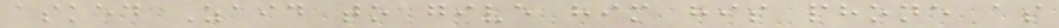asked Zaid to give him his phone as
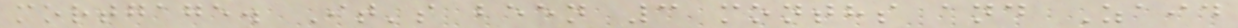mortgage. It's been 3 months and Zaid
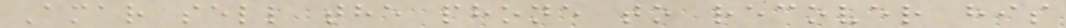Amar sell the phone to recover his
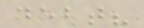debt?
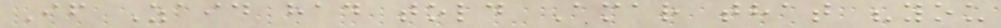If Zaid had told Amar that "you
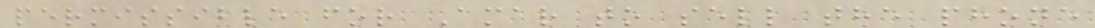permissible for Amar to sell the phone
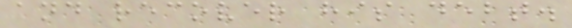and recover his debt.
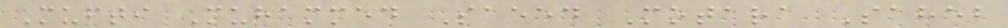Mufti Muhammed Saeed Motara Saheb
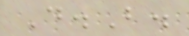D.B.
